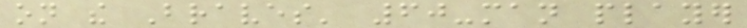on the Braves' 60-man player
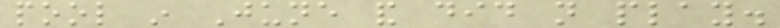pool in June and did not play.
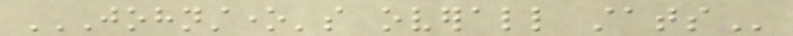JOHNSTONE'S OVERALL STATS
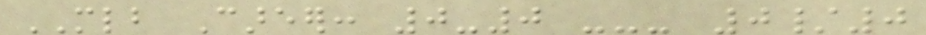MLB Career: 0-0 --- 0/0
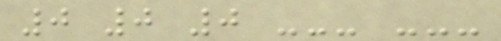0 0 0 --- ---
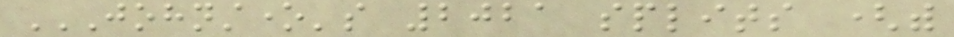JOHNSTONE'S 2021 SPLITS (WITH
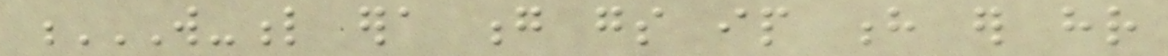W-L ERA G GS IP H ER HR
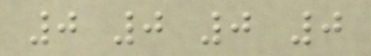0 0 0 0
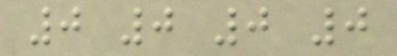0 0 0 0
